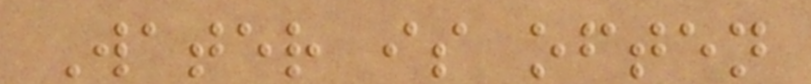Water is often
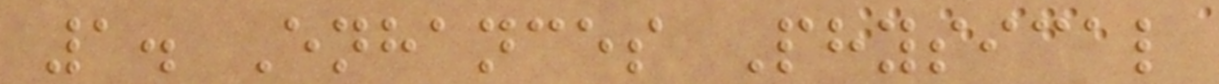1. Enhances Physical
